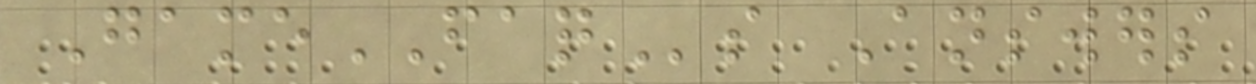GameFAQs Answers
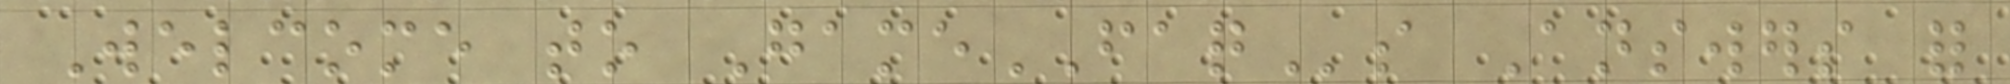Welcome to GameFAQs Answers for
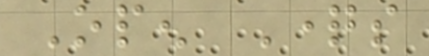Open Questions
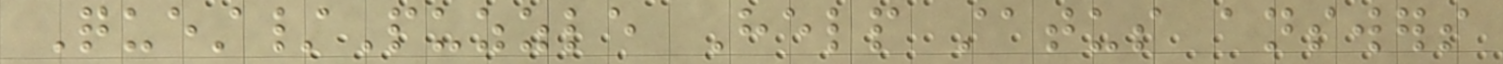Quest/Puzzle Help status answers
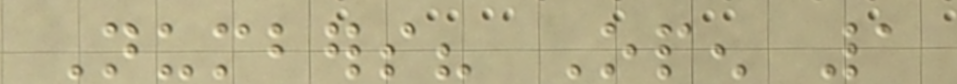Numbers? Open 1
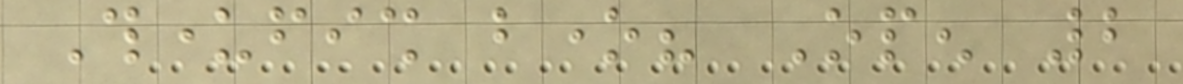Thunderfish bone? Open 2
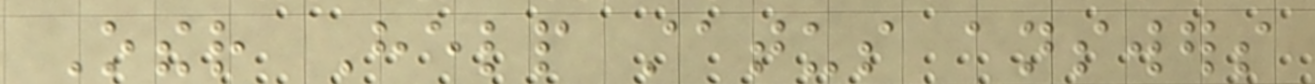Other Help status answers
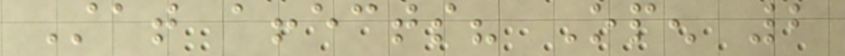Stat affects? Open 2
